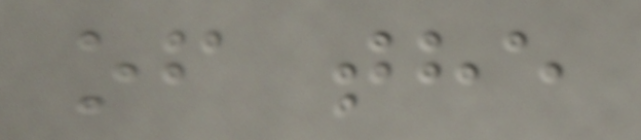of the
